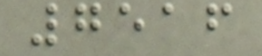7516
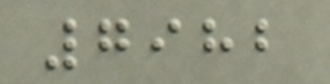7982
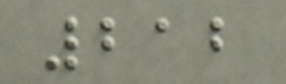212
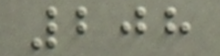208
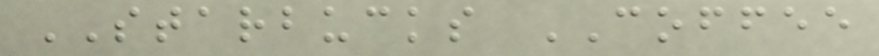STARBUCKS COFFEE
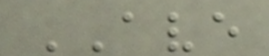AVE
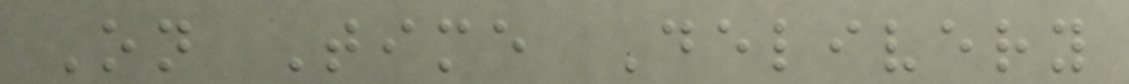On Time Delivery
